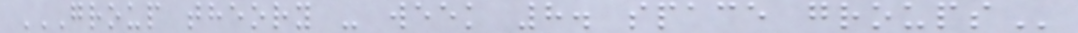GROUP THEORY - WEEK 8. SPACE GROUPS
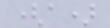(a)
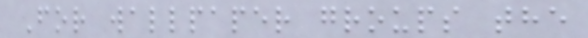For wallpaper groups the
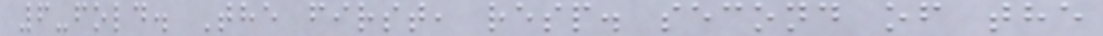6-fold. The first, resp. second of the
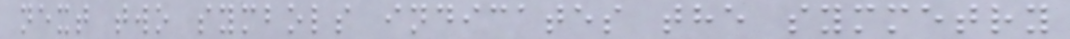next two symbols indicates the symmetry
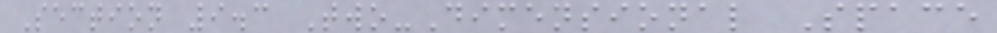Section 9.3 Two-Dimensional Space
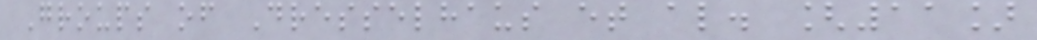Groups of Dresselhaus et al. [11]
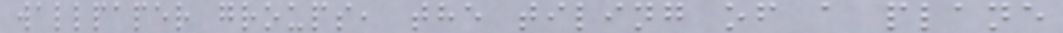wallpaper groups, the tiling of a plane
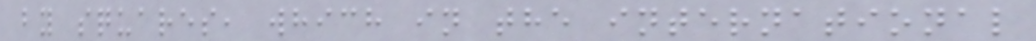by squares, which in the international
